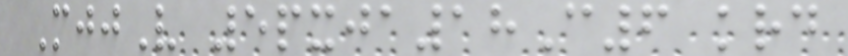MjjV 5pxja18C6 krd
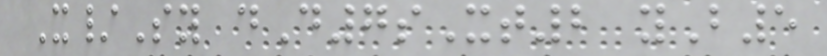X/Sy dD7sXt2 yB5
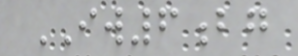IW6bg
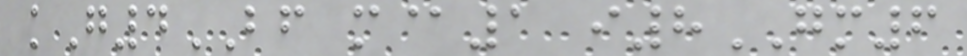kG4BF m@1 i8GM6
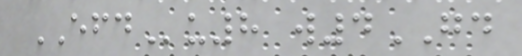EFDu8 w4GD
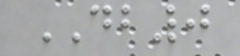DB0
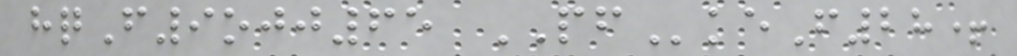hqF9ojj65 PFkeF28+
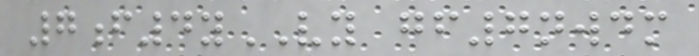7f4yVY gf7nwdm
